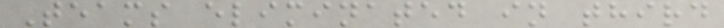Teams eliminated in third
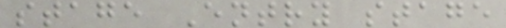stage Entry stage
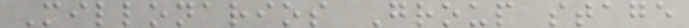Millonarios Group stage
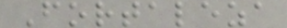Fortaleza
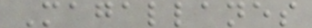Magallanes
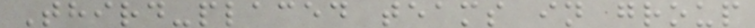Third-placed teams in group
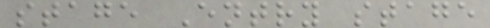stage Entry stage
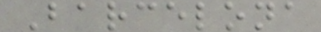Barcelona
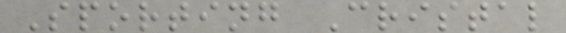Sporting Cristal
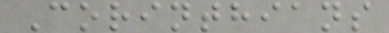Corinthians
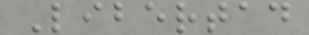Libertad
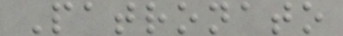Patronato
